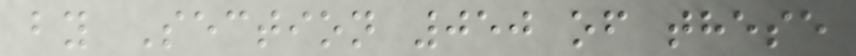by Section 050 of these
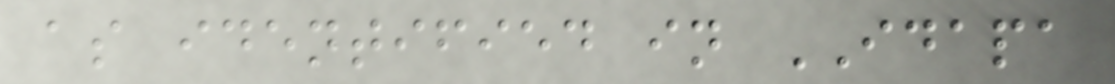as identified in IDAPA
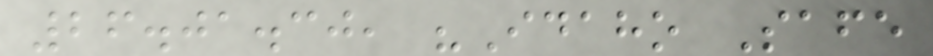26.01.30, "Idaho Safe
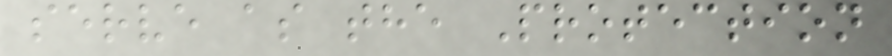serve as the Protection
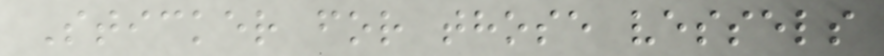Sticker for those vessels
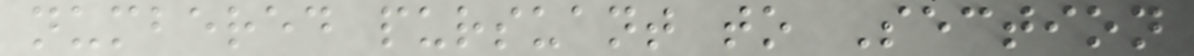numbered pursuant to Section
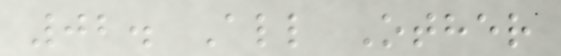02. All Other
